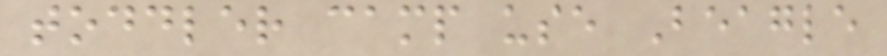toddler camp use Beagle
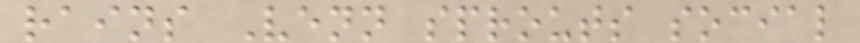rains Venn sprouts social
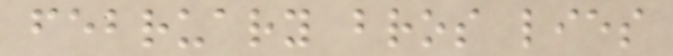february bros lies
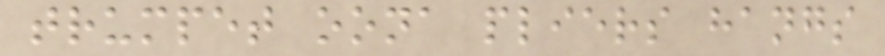trumpet oona pliers hangs
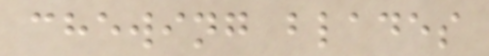chewing blades
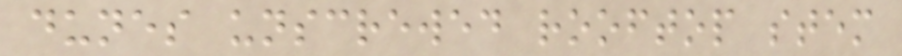dunes unscrewed rooftop stem
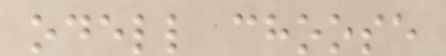odell choose
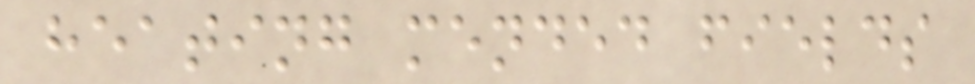heating mended fields
